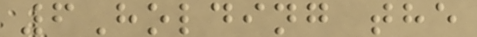6Holding the
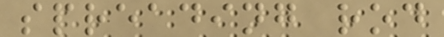spreading rod
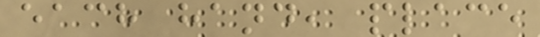each hand, place
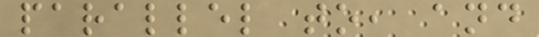parallel to, and
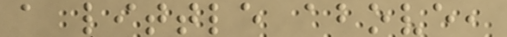a little above,
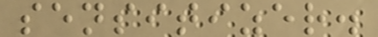sensitizer.
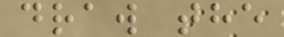draw the
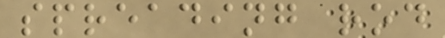spreading rod
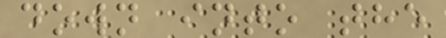down into the
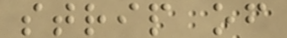strip of
